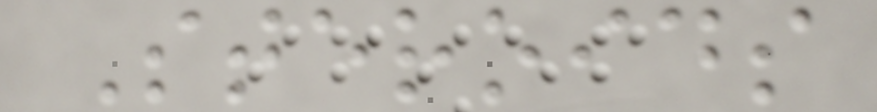Steroids
